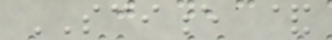SCIENCE &
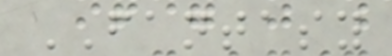FANTASY
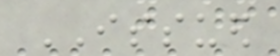ISSUED
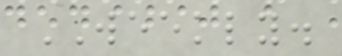WEEKLY.
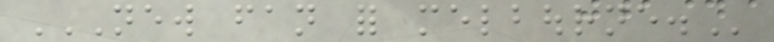NEW FAN FOR MELBOURNE.
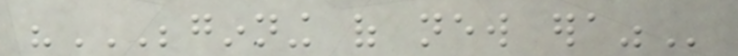"BEGINNING OF NEW ERA"
